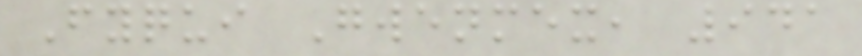Fyqui Gwenmex, 941
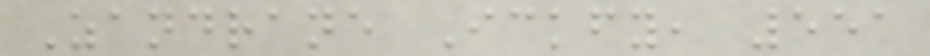Zandrane Ickfy, 551
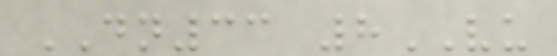DN33 8VU
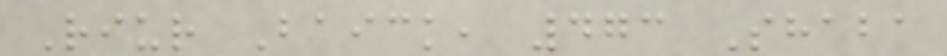Riur Baick, 473 Shaba
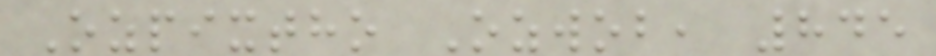Ozpixtho Ozwob, 845
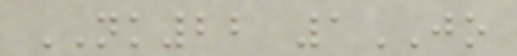NK22 1JO
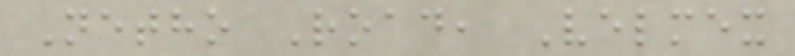Netho Road, Velmex
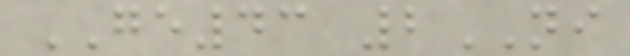GE43 2NI
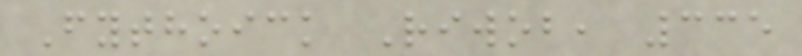Fythoick Riwob, 335
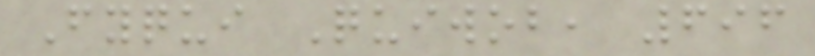Fyqui Quiwob, 696
